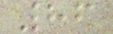86
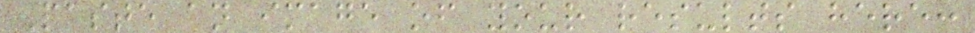Paste an image of your results here:
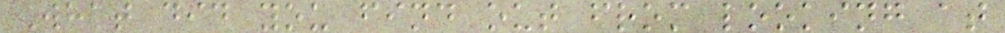What did you find out from looking at
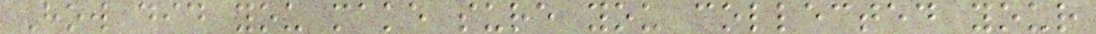How did you make sure you collected your
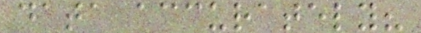data accurately?
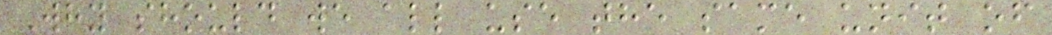Why should we all use the same unit of
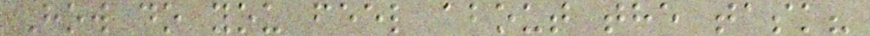How do you feel about the task?
